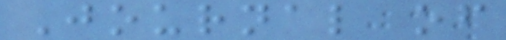Journal of
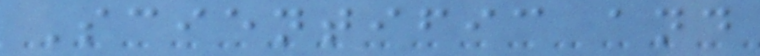Scientific and
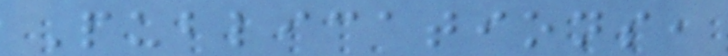Publications,
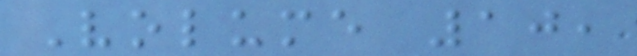Volume 10,
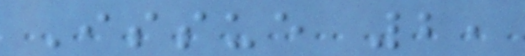Issue 2,
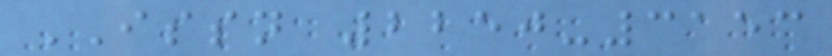ISSN 2250-3153
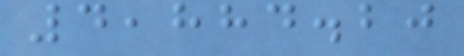4,884.20
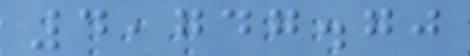4,747.70
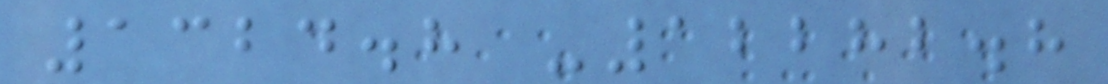1324.8 -12282.8
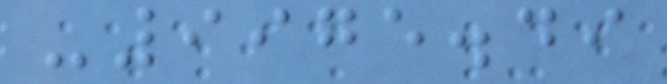-9975.49
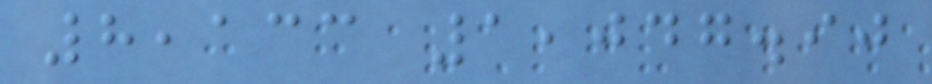8,133 1,047.90
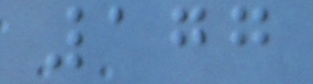177
